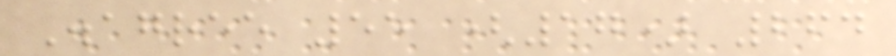Disagree 55 (17) 264
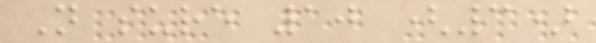Not sure 10 (3)
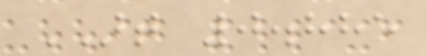ART 0.885
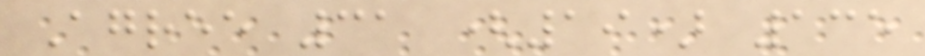Agree 31 (19) 135
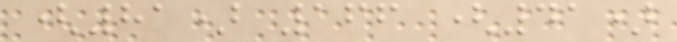(81) 166 (41)
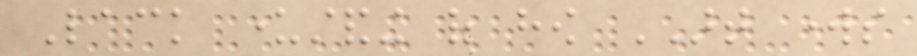Lack understanding of how ART works
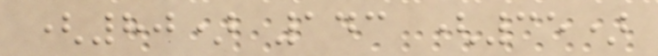(80) 143 (35)
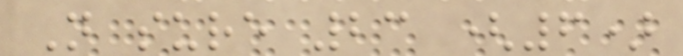Not sure 23 (6)
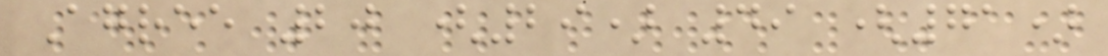Agree 20 (29) 49 (71)
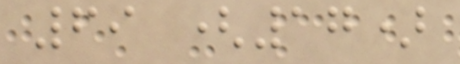69 (17)
